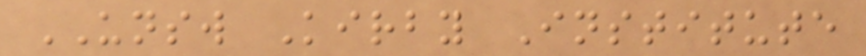UNSW Kirby Institute
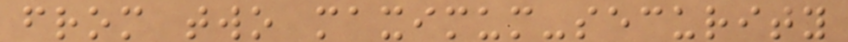from two maximum-security
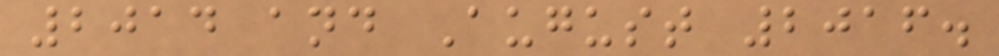2014 and August 2016.
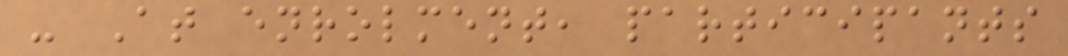- At enrolment, participants
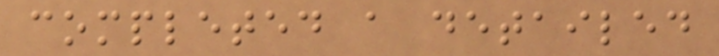completed a detailed
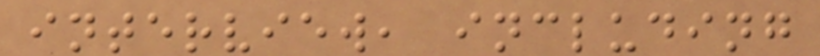interview, including
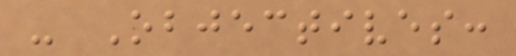- Objectives:
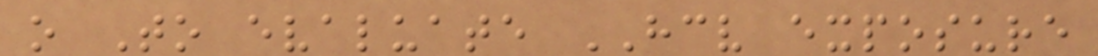o To evaluate HCV exposure
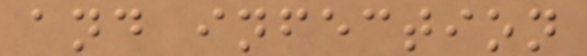and infection
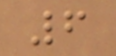6
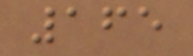165
